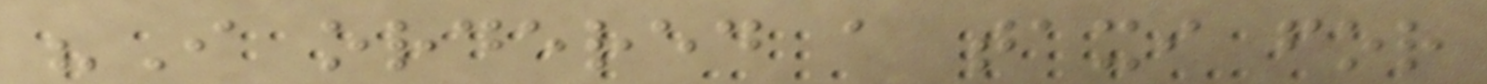"I ordered a taxi for
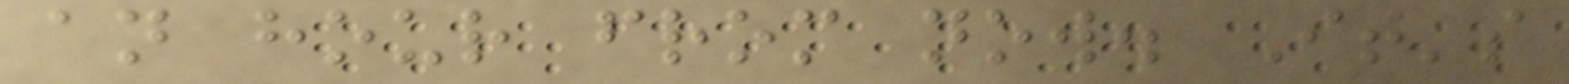an hour from now. It's
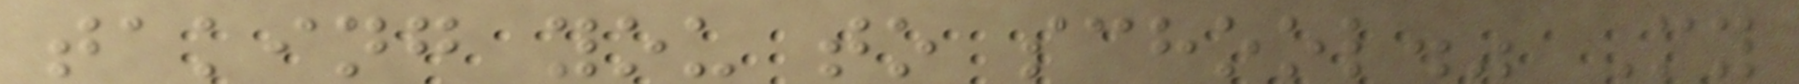taking you to school." My
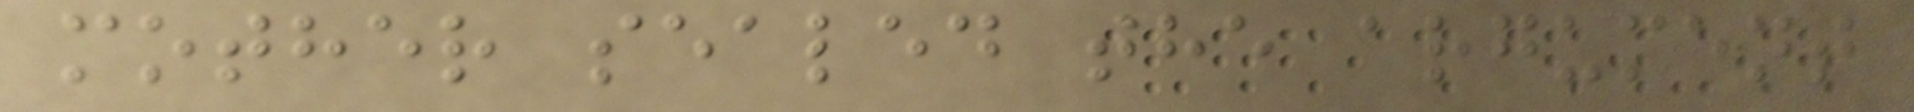mother sealed the argument
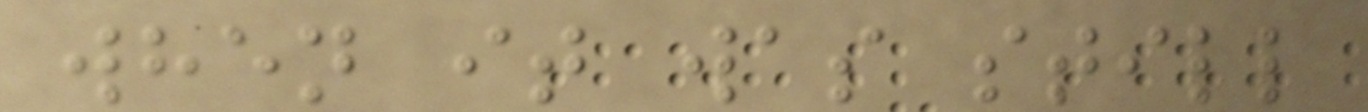when it was still
